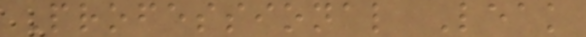Professional Leak
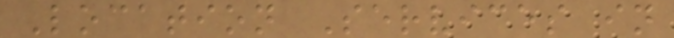Location Services in
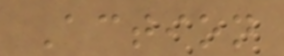Action
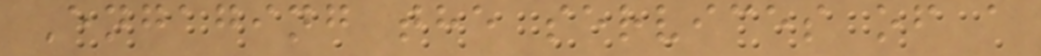Engaging the services of a
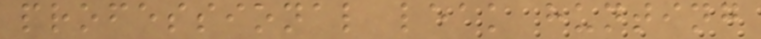professional leak hunting
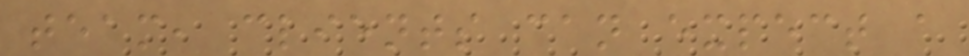team, clients can expect a
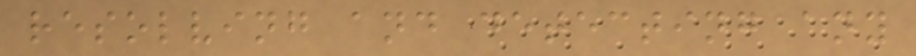resolving and detecting any
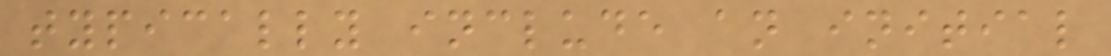typically include an initial
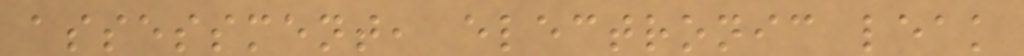assessment, electronic leak
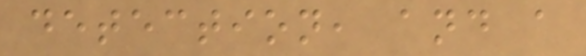detection, and a
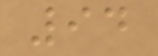94
